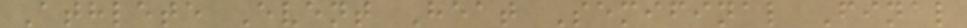Athlete Event Heat Semifinal Final
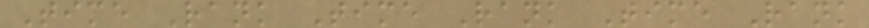Time Rank Time Rank Time Rank
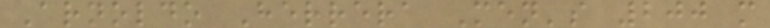Arnoldo Herrera Men's 200 m
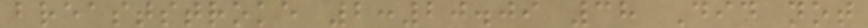breaststroke 2:20.09 38 Did not
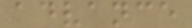advance
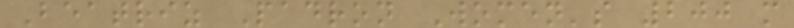Beatriz Padron Women's 200 m
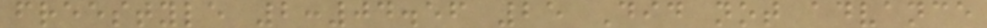freestyle 2:04.56 25 Did not advance
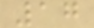17
